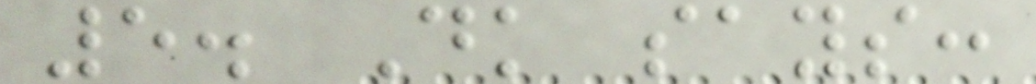5. Dk says:
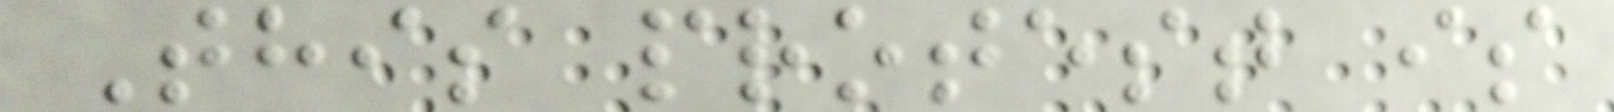This protest is
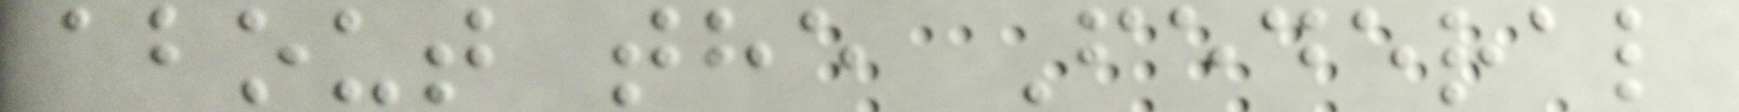about the Federal
